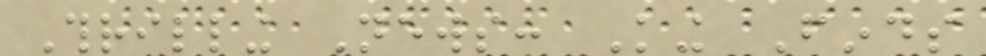Thrilling News: King Finds
